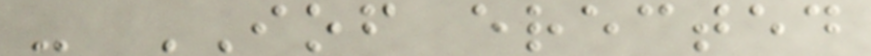- IOF erected
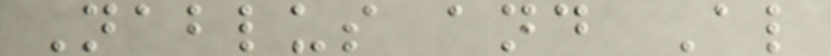Nablus and Al
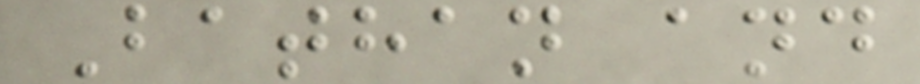Bathan and
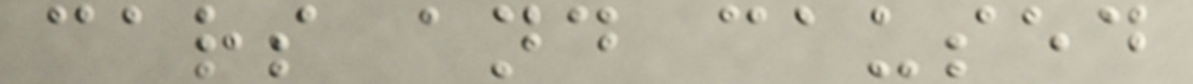cars and caused
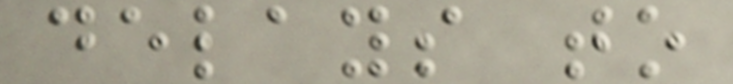delays to
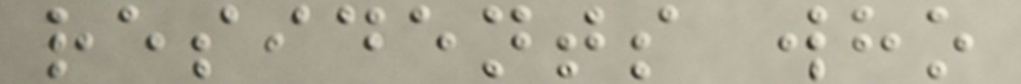residents who
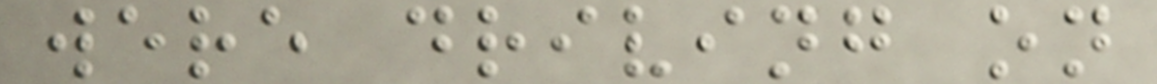were driving on
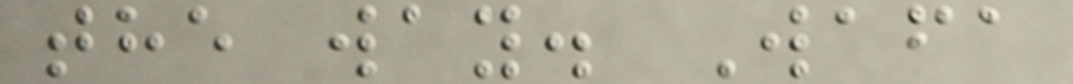the way. Wafa
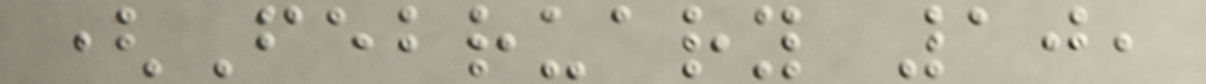(February 10,
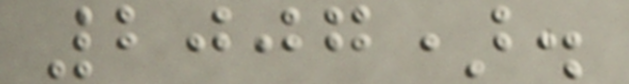2007).
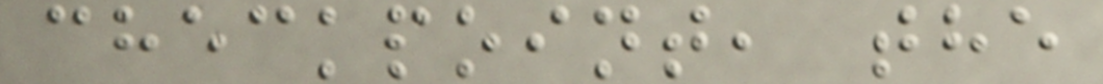checkpoint, the
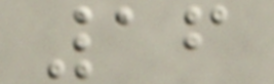16
